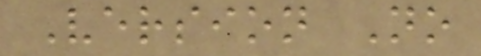Version No
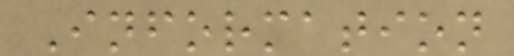Information
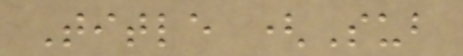Title (Sub
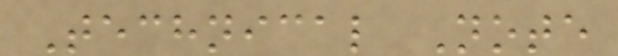Technical Note
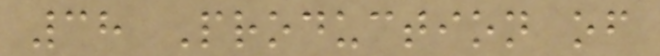38 Production of
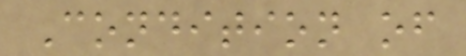Condition of
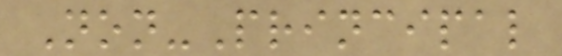Non-Principal
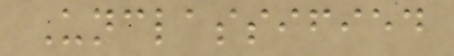Unclassified
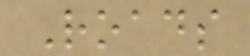Roads
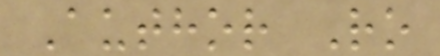Author Ro
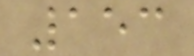153
